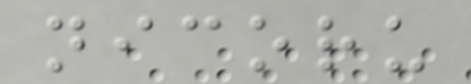nicoru
